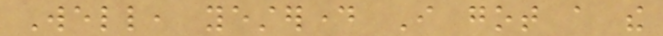Well, yesterday I got a the
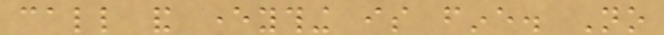call and everything is fine. No
